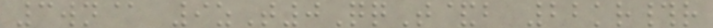3wn@ 9zT0QqT&b 22kr#r
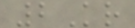2Kr
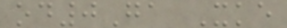od0Ga Xke
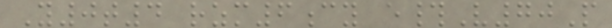Y0t4 rzm6cy e#V70P
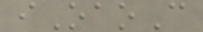iOaoC
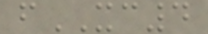fXC4
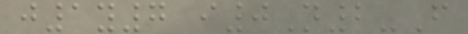j1y7 i0N2-F
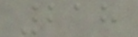218
